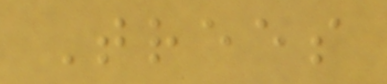Trees
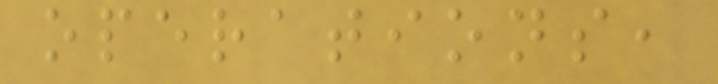operations,
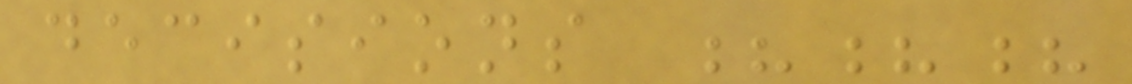decisions ???
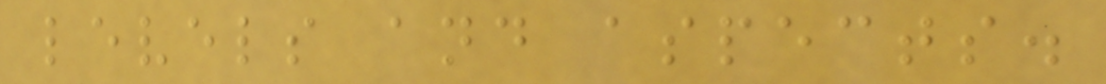levels and aspects.
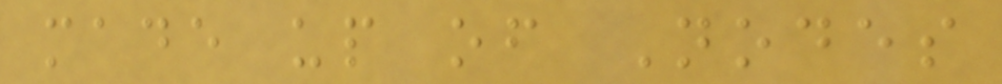made up of Nodes
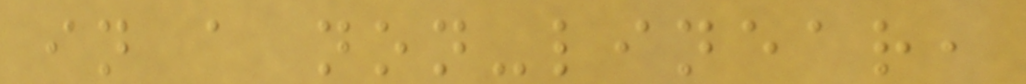in a non-linear,
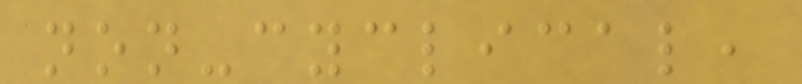non-cyclical,
